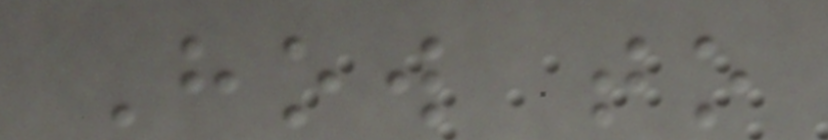How to
